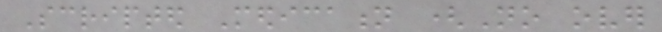Scripted Medication (No over
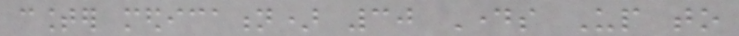counter medication) 30 Days Up to
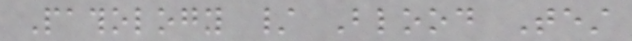Pathology / Blood Test
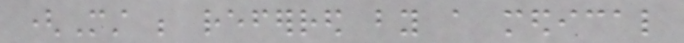(Must be referred by a medical
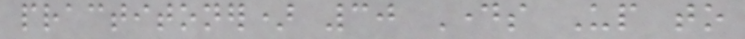practitoner) 30 Days Up to
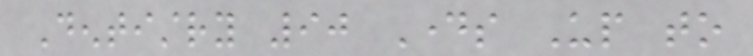Dentistry 90 Days Up to
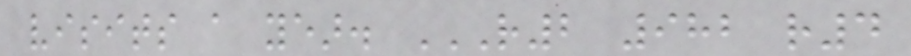visits a year. R2 982 R4
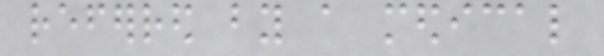referred by a medical
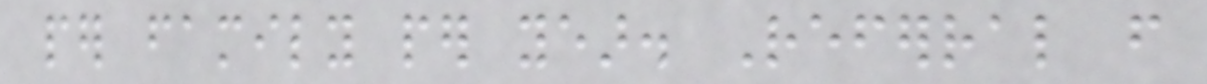per family per year. Referral from
